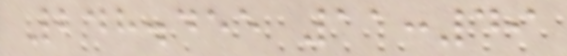248.455 11:49
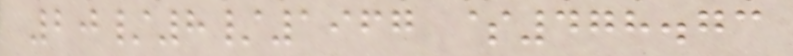20/8/1967 $478.73
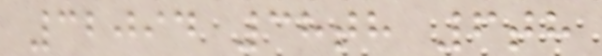32094 38th 6th
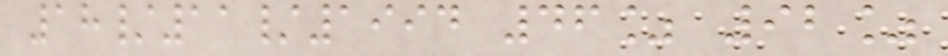18/11/1994 46% 92%
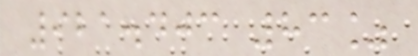921.403 83%
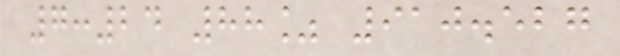7:24 88% 910.527
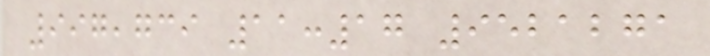997,739 11:17 9521271
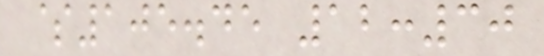$105.45 12:30
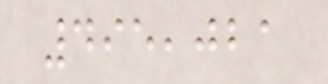495,021
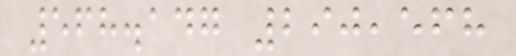568.147 290,568
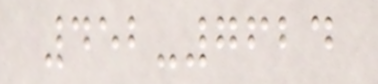452-7624
